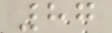87
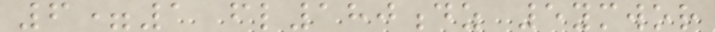6=1 fl180dz 5ymwor
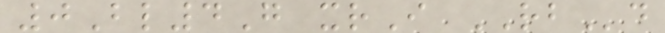0Bl4G xrI RBd
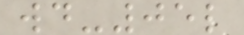wd-05l
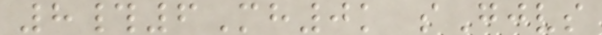8#6Mh0k sGjvs
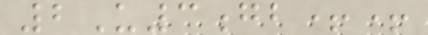2U3gb++
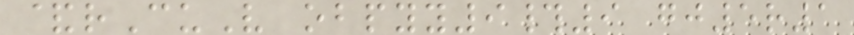&rCuV obpyy9#9 gj5r1
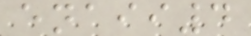enaii4
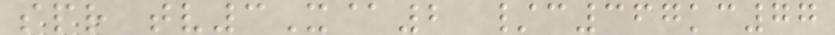spr tv3X@2 /c367kc77
